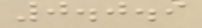0.0.9
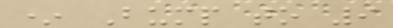* Bump to 9
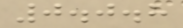0.0.8
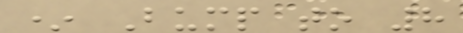* Bump to 8
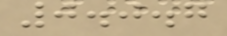0.0.7
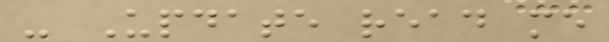- Update read me
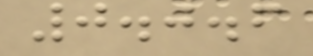0.0.6
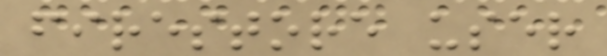firestore user
